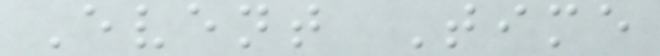Event Time
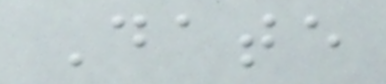Date
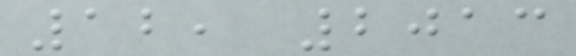12, 2013
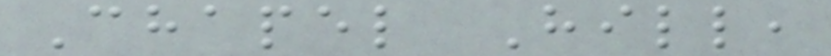Chapel Hill,
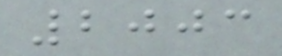2003
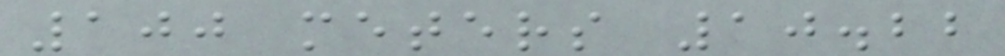100 meters 10.22
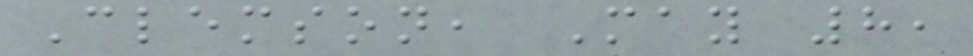Clemson, May 8,
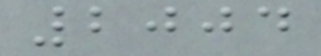2004
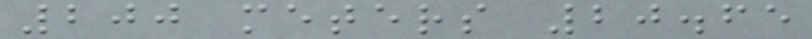200 meters 20.65
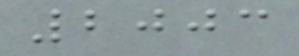2003
